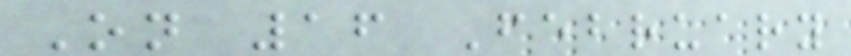On 16 February
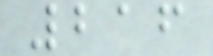216
